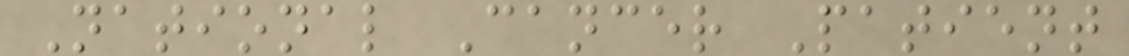National Cancer Patient
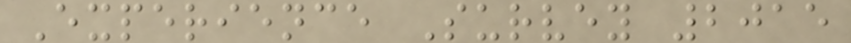Experience Survey 2015
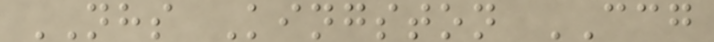NHS Kingston CCG
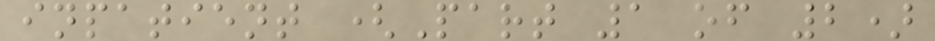inpatient (Part 1 of 2)
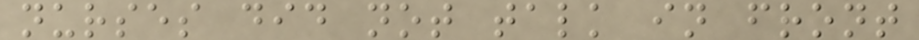nurses did not talk in front
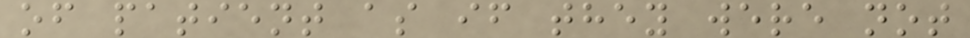of patient as if they were not
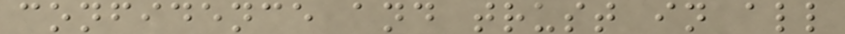confidence and trust in all
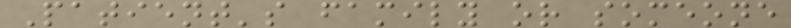Patient's family or someone
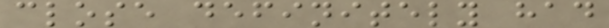close definitely had
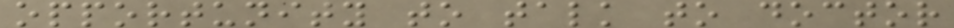opportunity to talk to doctor
